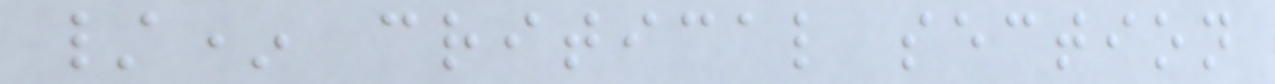/* critical section
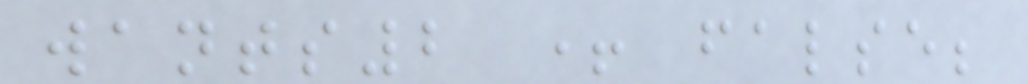wants2 + false;
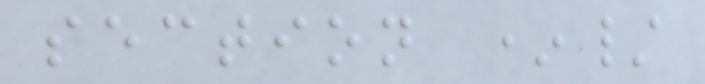section */
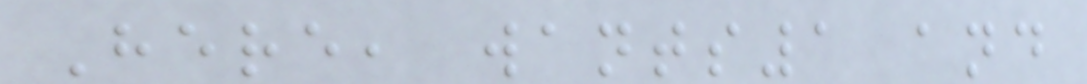Here, wants1 and
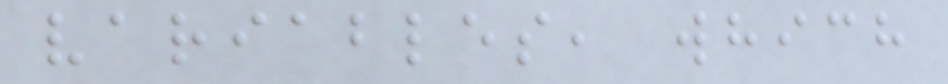variables, which
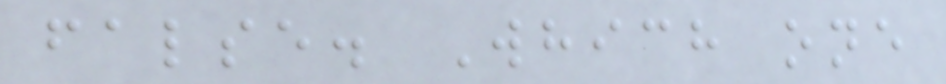false. Which one
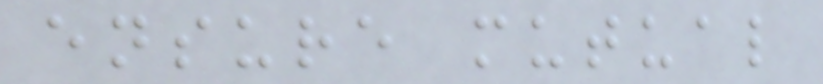ensure mutual
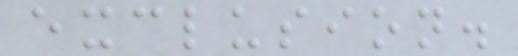exclusion.
